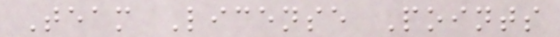Team License Points
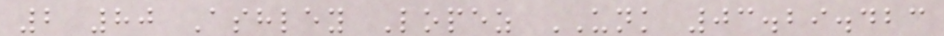2 80 Ashley Lopez UNK 03.29.423
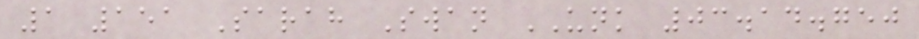1 151 Sarah Swan UNK 03.14.750
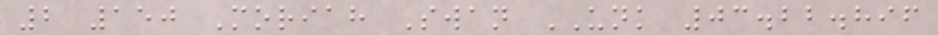2 150 Moriah Swan UNK 03.22.896
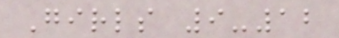Girls 9-12
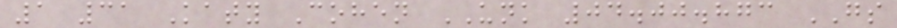1 31 Katy Cohen UNK 04.00.873 GS
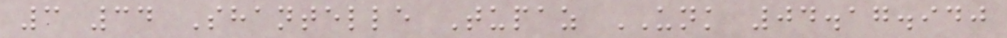3 34 Shantelle Tupaz UNK 04.17.940
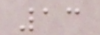13
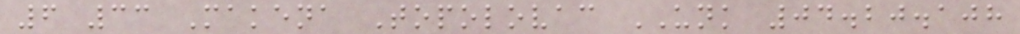6 33 Makena Topolovac UNK 04.20.108
